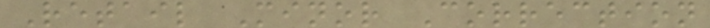Retail Minor Correction
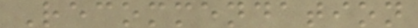Recommendation
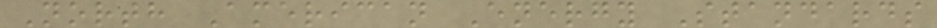North American Energy Standards
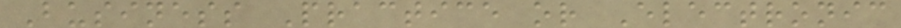Business Practice or Electronic
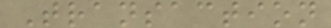Transaction
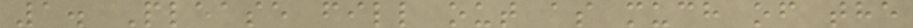1. Please fill out as much of the
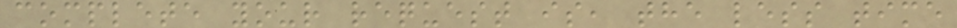complete your request is, the less time
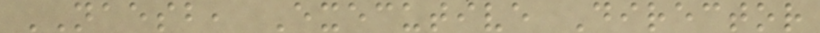NAESB, Executive Director
